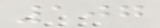107
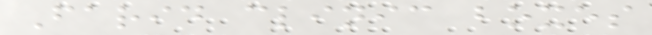Farid clinic boxes
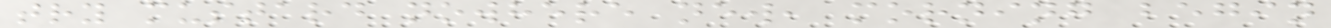try mustard nowhere new, morning begin
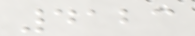4123
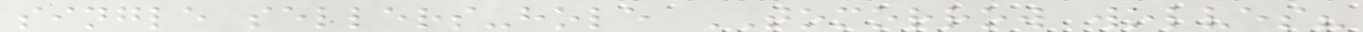single sellers-hole TOMORROW wolves?
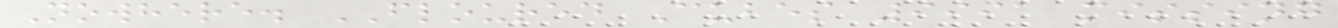Nowhere. FLOURED Cubes 9991 missing
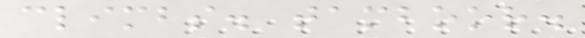climbs. tamboor.
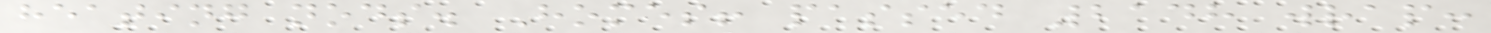heating nods. Homes! passed 2148 wrap:
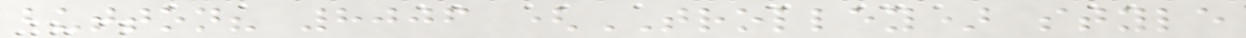button? 8006 (TROLLEY) style
